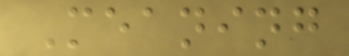Meaning
